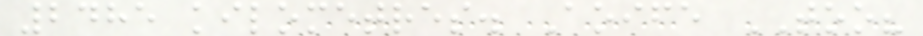2485 kilometres. Aoife TOO?
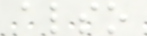also
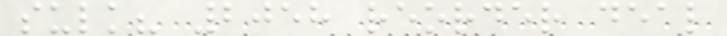sulk? 2058 reorder deal
